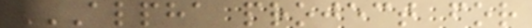ALPHA PROJECT FOR
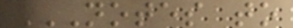NOTES TO
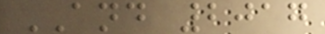AND 2017
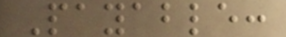Payable:
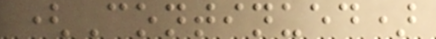(Continued)
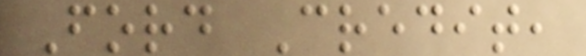Ford Credit,
